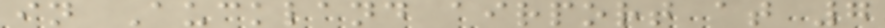in Auckland airport at 7
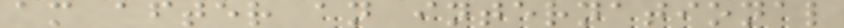am after an international
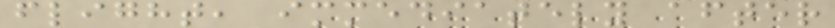flight, immediately after
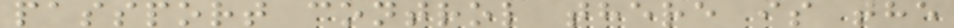passport control there is the
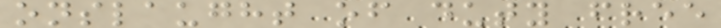onslaught of duty free
